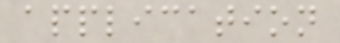application
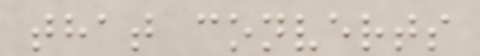that converts
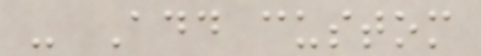- Add custom
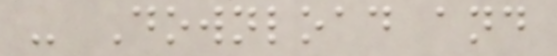- Download and
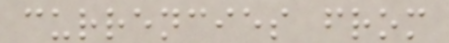currencies from
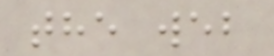the web
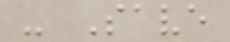- Save
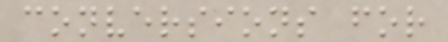conversions for
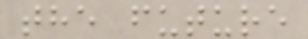the future
